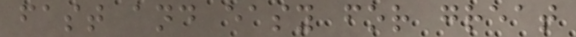fast and easy for great
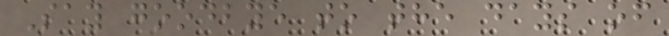Say goodbye to the days of
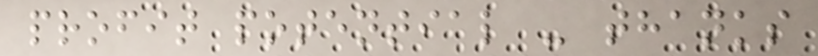profit potential - thanks
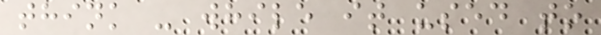think - while it used to
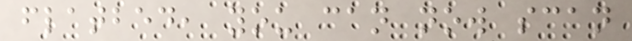flatbed, you can now scan
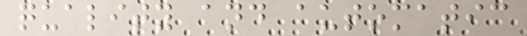quality and automatic
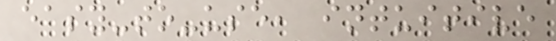easy-to-use, intuitive
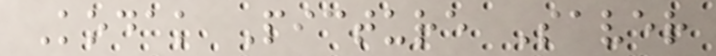Kodak Picture Saver
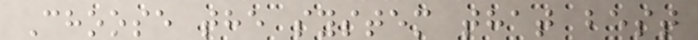Choose the system that best
